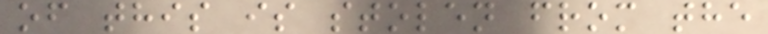of this is stolen from the
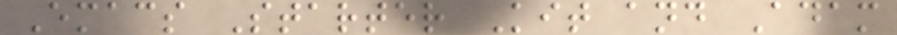Emacs Starter Kit and Adam
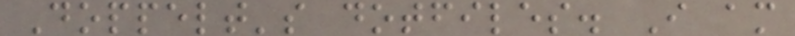Doppelt's dotfiles. I am
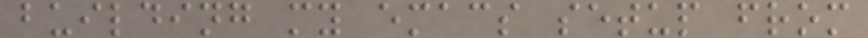building my emacs setup from
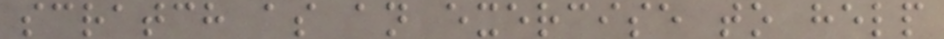scratch as an exercise to help
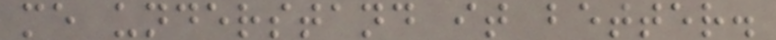me understand it better.
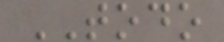TODO
